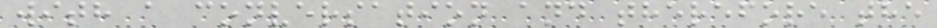with a conversation and therefore the
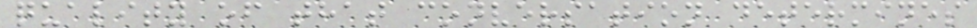quality of that conversation determines
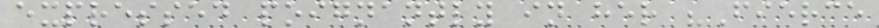expressed poignantly in her "Fierce
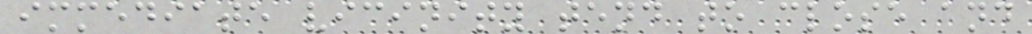immediate vicinity tend to close and
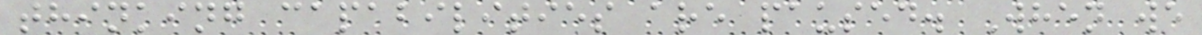thinking capabilities are paused. When we
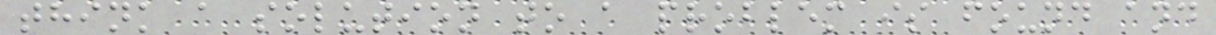think a solution to a problem is found and
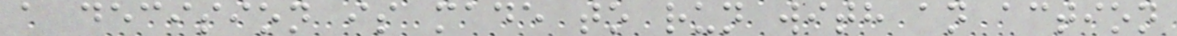a decision is made to run with an action
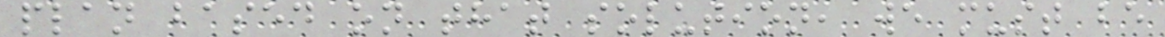plan based on that solution, we must be
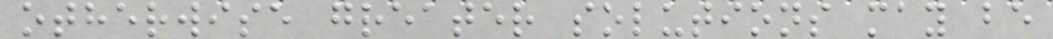otherwise greater solutions may be
